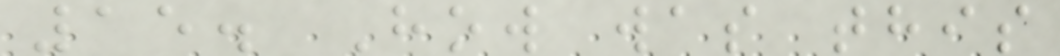15. How was this
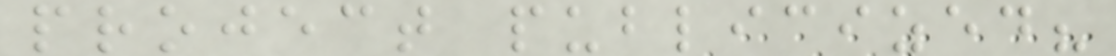project publicized?
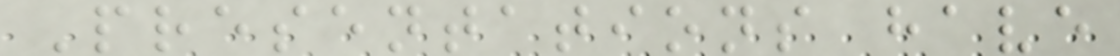Presentations have
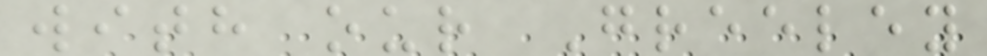with our Greeley
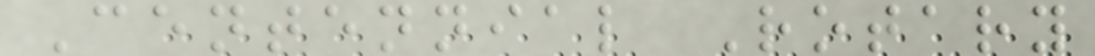Centennial Rotary
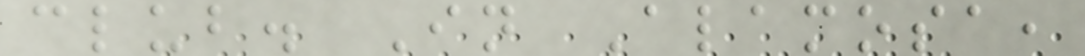club. In Alamosa,
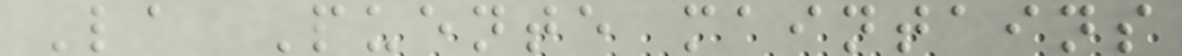La Puente maintains
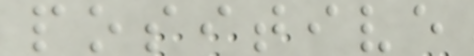positive
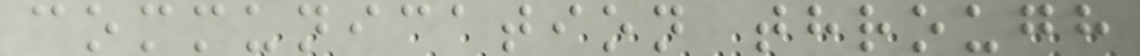communication through
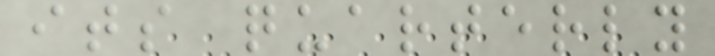its quarterly
